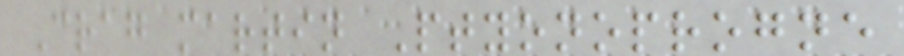Crag martin Ptyonoprogne
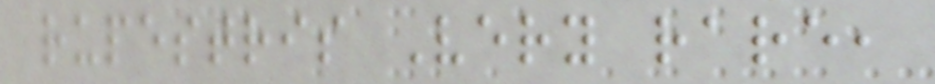rupestris Very rare,
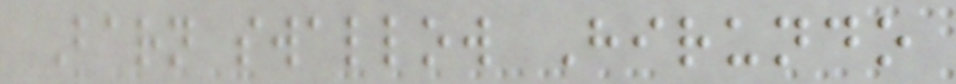Barn swallow Hirundo
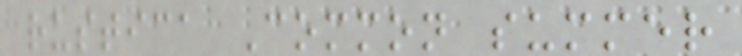rustica Common summer
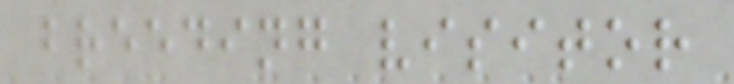breeding visitor
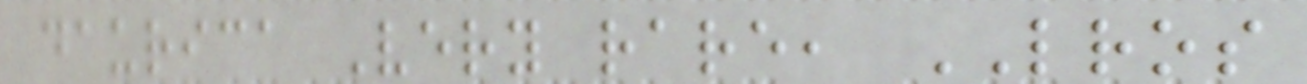daurica Very rare, LROS
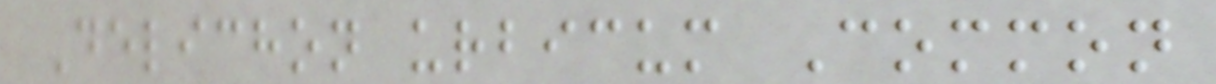Delichon urbicum Common
